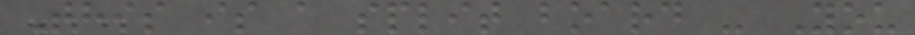This is a split board - You
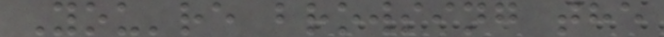You're browsing the
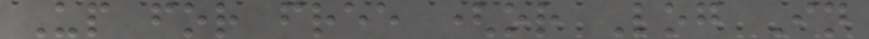Up for free (or Log In
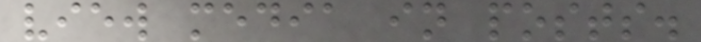view media in posts.
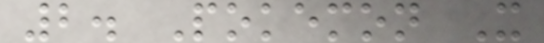2. Pokemon X
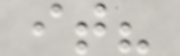it?
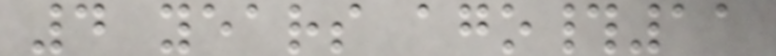4 years ago#11
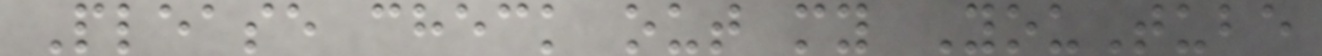Please check out my YouTube
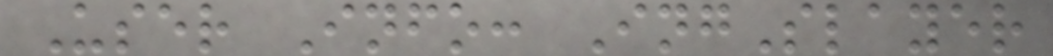User Info: IngSlayer
